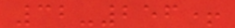32-256+
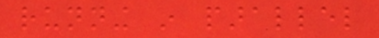running in parallel
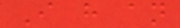I have an
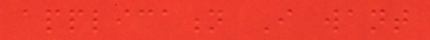application I want
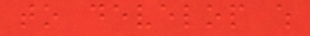to develop which
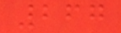267
